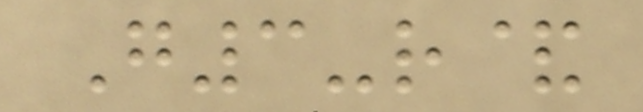G3-r&
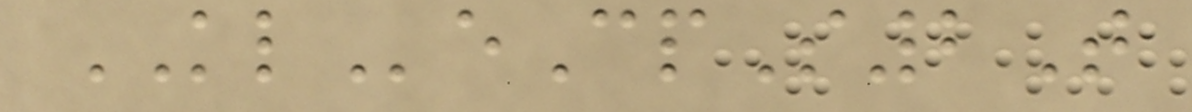KLeCpS2T
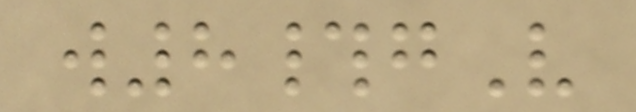w8#gV
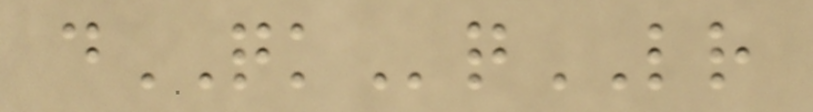dQKqLR
